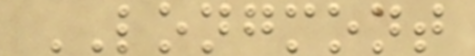LONGMONT
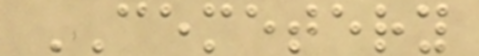CEMETERY
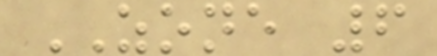ZONE 6
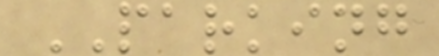PARKING
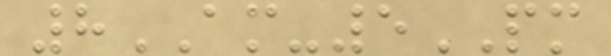8AM-5PM
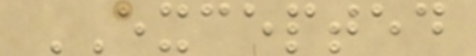EXCEPTED
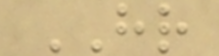HR
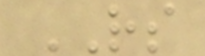RS
